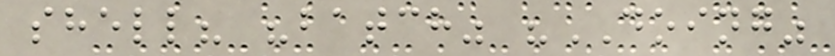shell? "batch" "DOING"
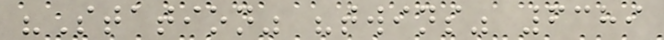"Station" "twins" 6389
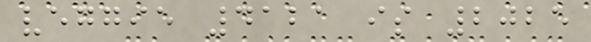veggie 4121 is 2025
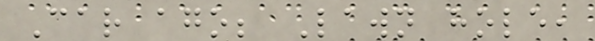Car ago; Lawn hole,
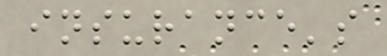insurance's
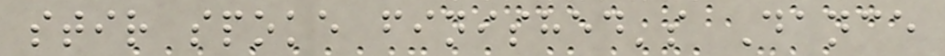stir spoke finished's Dance
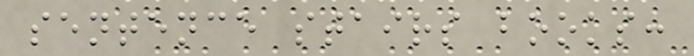sentence stairs books:
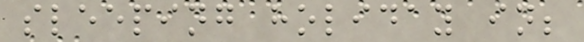sleeping holiday in;
